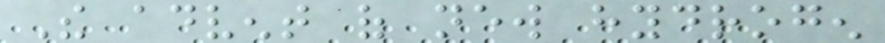The advent of new hydrogen
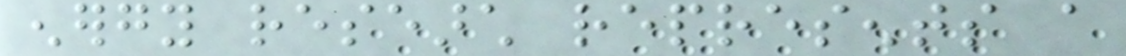energy research represents a
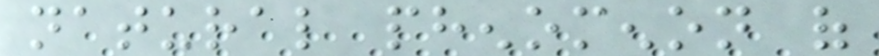natural phenomenon of
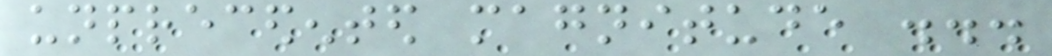unprecedented magnitude ...
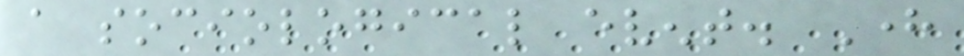a sociological event. Here
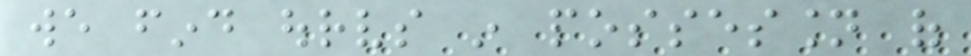we find ourselves in possession of
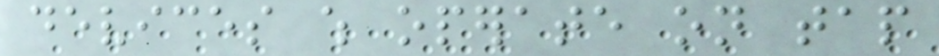devices which operate on tap
